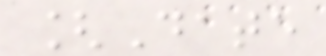[Date
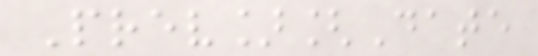Prev][Date
